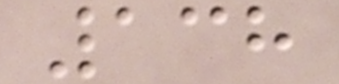138
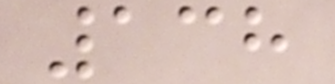138
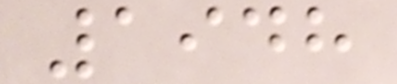1948
